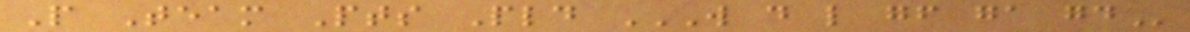P Team Pts Pld W D L GF GA GD
